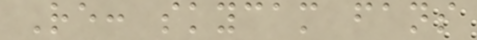Re: skycam fans
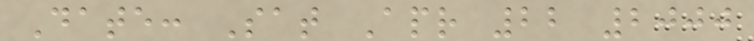Date: Sat Apr 22 2000
